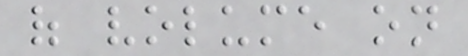of volume on
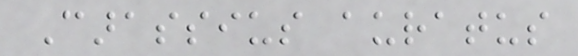Carassius auratus
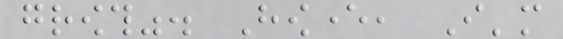growth". However, I'm
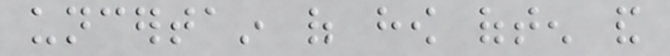uncertain of how often and
